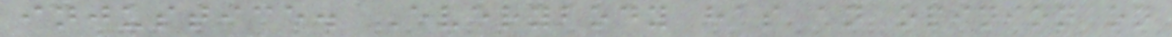injustice. Everybody has an opinion on
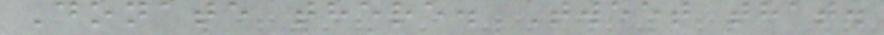Donate there. Tweet that.
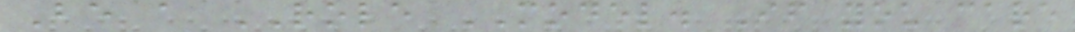Be a ROLE MODEL. If you care
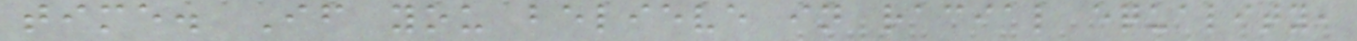time. If you believe in racial equality,
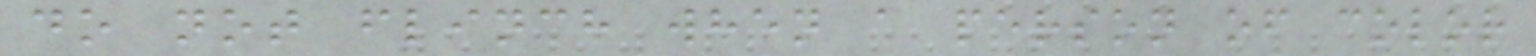do not flinch when a person of color
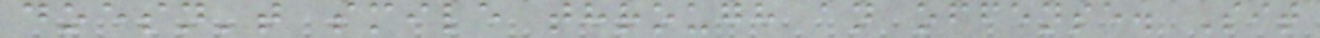doesn't smile through an offense. Sit
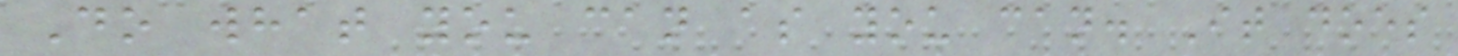Do what you can as you can. It does
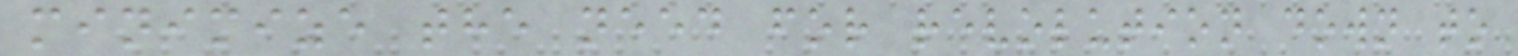minimize the need for revolution down to
